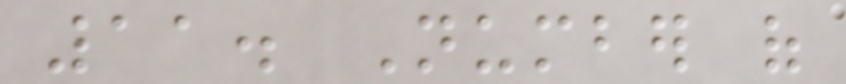11. Number of
